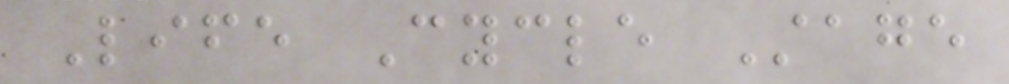Life Cycle Stage
